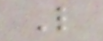L
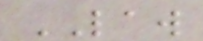LAW
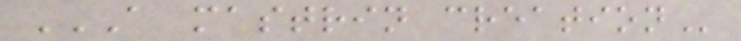A MASTRIN CREATION
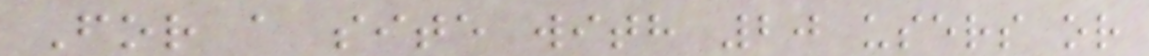For a site with 20 users or
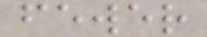fewer
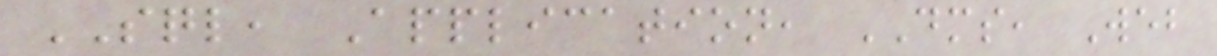SQL, Application, DMS, Web
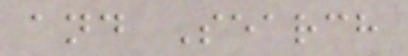and Search
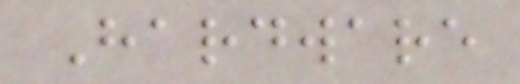Hardware
